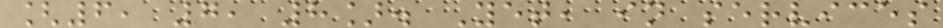[6, 7, 8]. Yet, in services
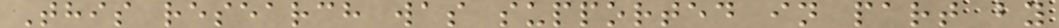This research was supported in part by
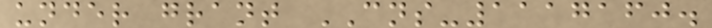under grant CNS-1117160.
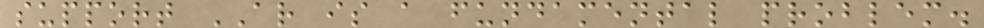support AR is a fundamental problem.
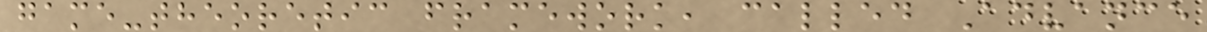game-theoretic framework, called Advance
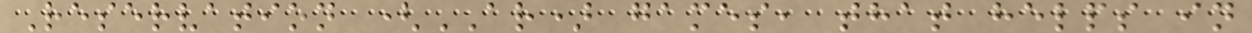Reservation (AR) games, that helps in
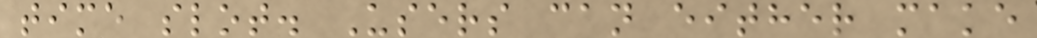time slot. Users can either make
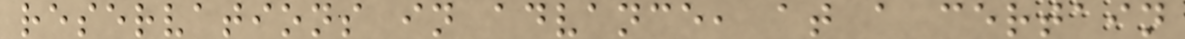reservations in advance, at a certain
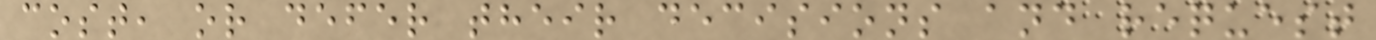cost, or defer their decisions and request
